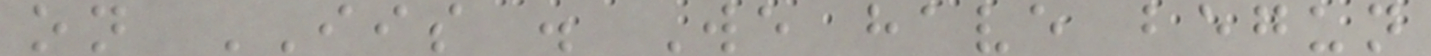on IIS . We have begun
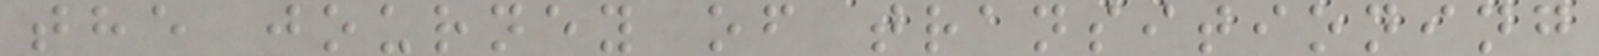the journey of transitioning
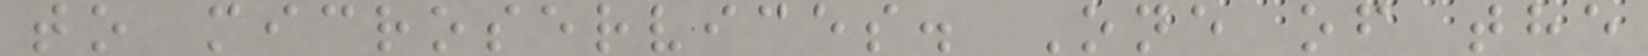to microservices. One of the
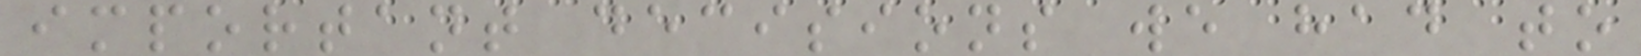important decisions we had to
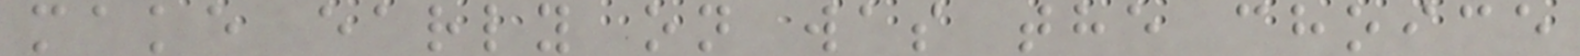make early on was the choice
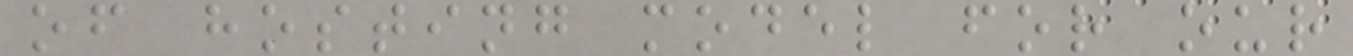of hosting model for our
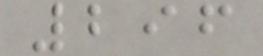296
